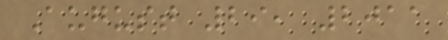August 29, 2011
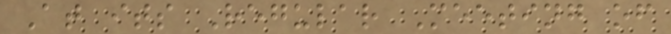At its Regular Meeting of
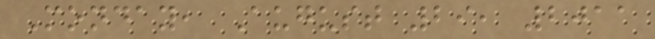Monday, August 29, 2011
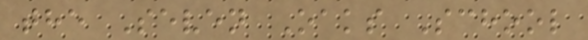the Seven Oaks School
